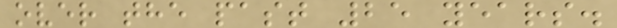over the past 25 years.
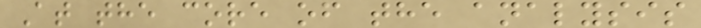At the core of the analysis
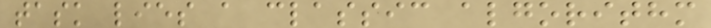task lies a classic algorithm
